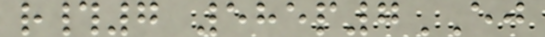r#7 585p7EJ
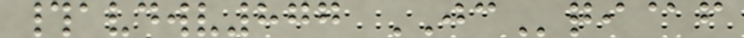#avdwv877 JCqi@f
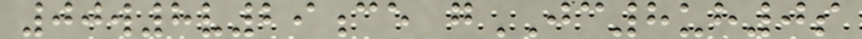00w8v29ce gJC8uh0s
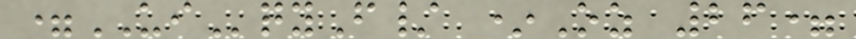=UIqyF/ *Oz 26=
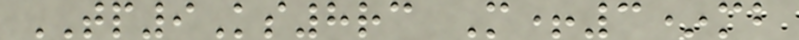TP9Ks8rc M+3*mb
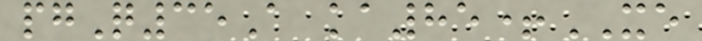pgQ35A ka85+XE
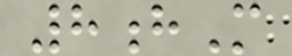8hM
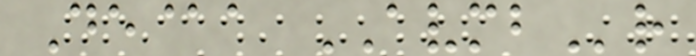De@a AVMBr
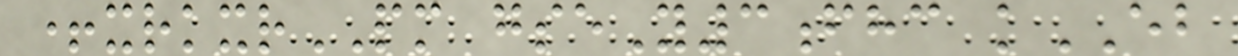+xrkxrPM gseY3fhc kEB
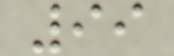99
